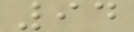94
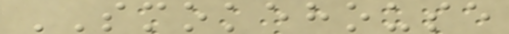SMOKEHOUSE
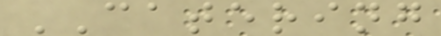CATERING
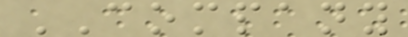COMPANY
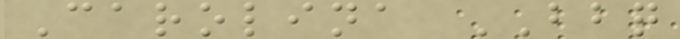Carolina BBQ
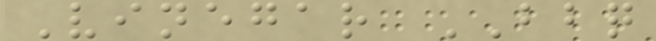Vinegar BBQ
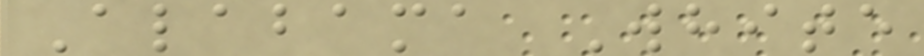Alabama White
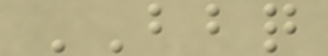BBQ
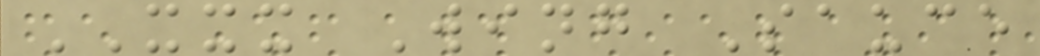XXX Wing Sauce
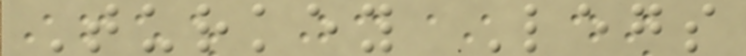Turkey Legs
